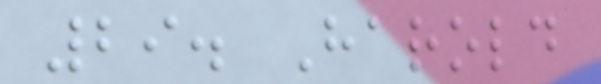29. Harold
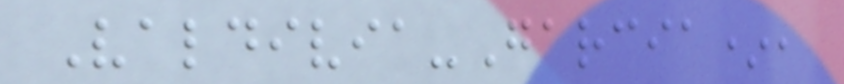Valdivia-Garcia*,
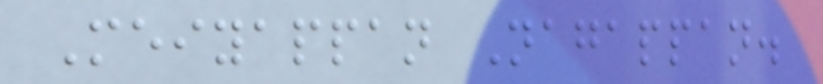Meiyappan Nagappan.
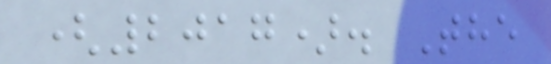(2017). The
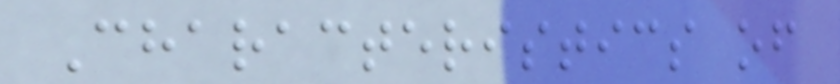Characteristics of
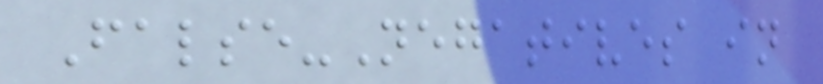False-Negatives in
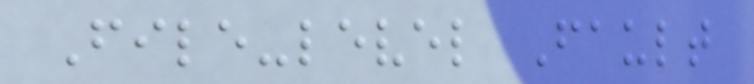File-level Fault
